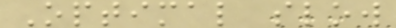Optimal slow
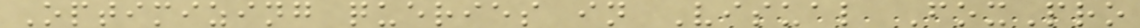Optimizing queries in Visual FoxPro
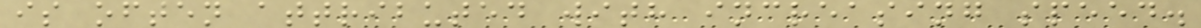is often attributed with increasing speed.
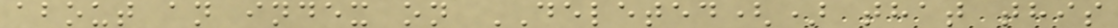about an index on DELETED() that this
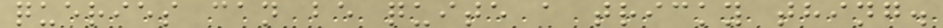queries can be quite a tricky thing.
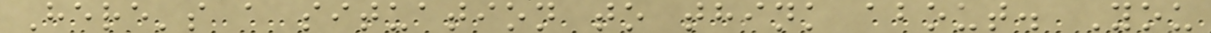Here's a situation to think about. You
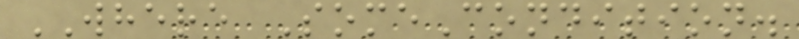WHERE SomeCondition.
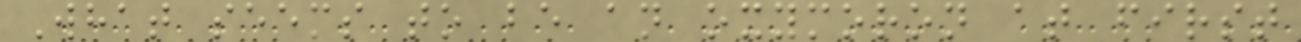What seems to be an oxymoron at first
